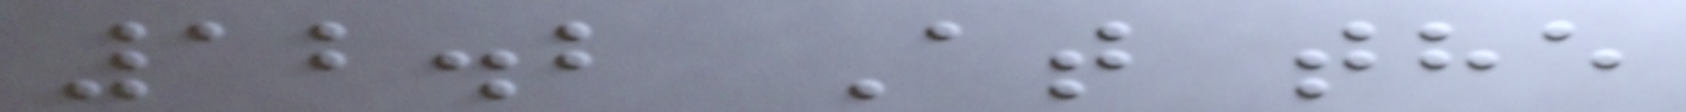12.2 At the
